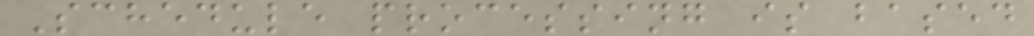Schedule processing is based
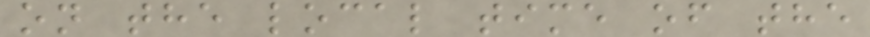on the local time of the
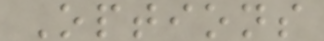Options
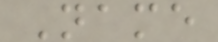Name
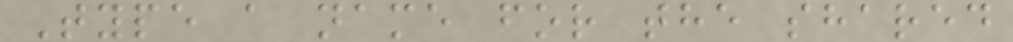Type a name for the shared
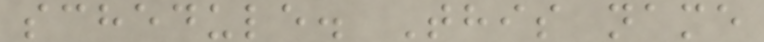schedule. This name
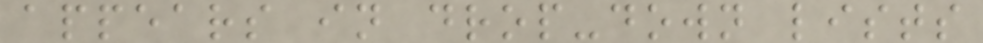appears in drop-down lists
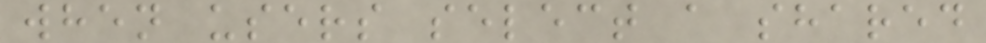when users select a shared
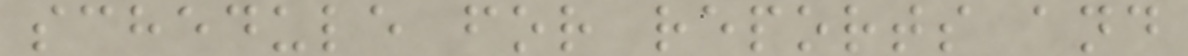schedule for reports and
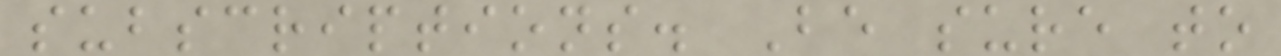subscriptions. Be sure to
